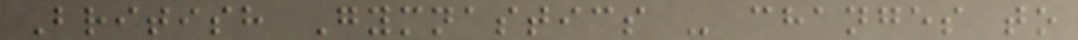British Gymnastics - changes to
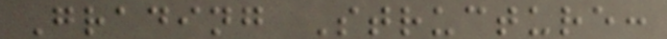Grading Structure:
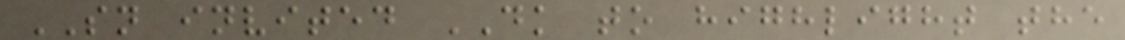SN invited DK to highlight the
